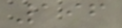196
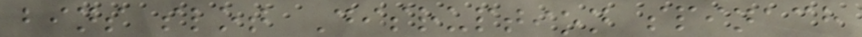bins slot Disruption spinach
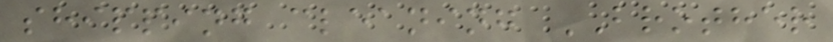shipping cleaning BROTHER
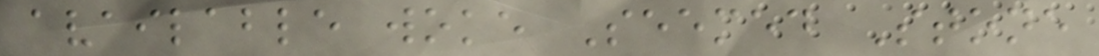available woke Seemed Stone
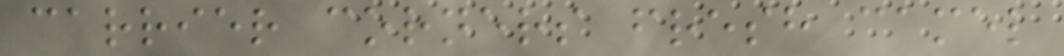carrier corners fresh camel
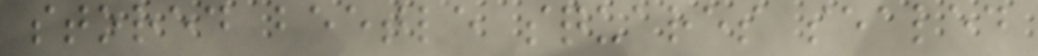stored beetle squares sealed
